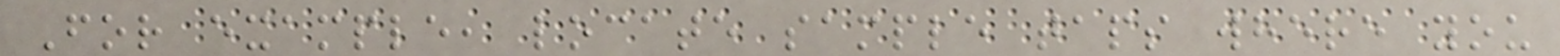For example, locate sample taps where you
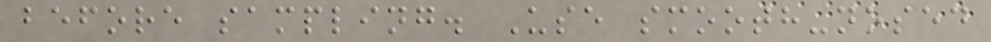before sampling. Use smooth-nosed
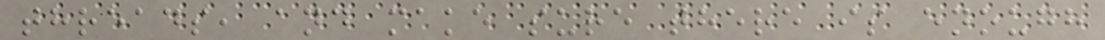threads, and make sure there is enough
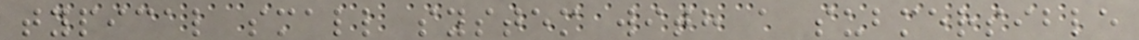typical small system with a submersible
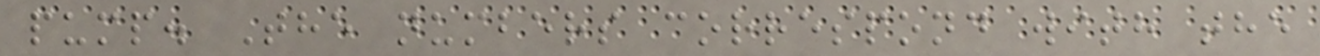pump. The numbers correspond with the
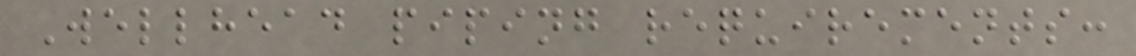Wellhead piping requirements:
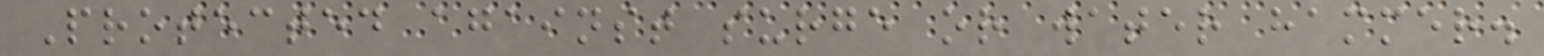Protected against surge or water hammer.
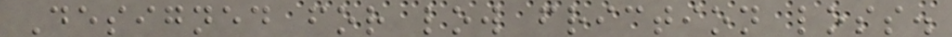Designed for low friction loss.
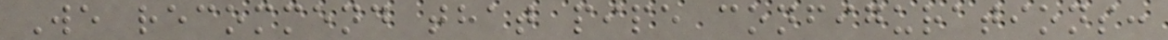We recommend that pipe configurations:
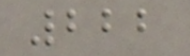222
